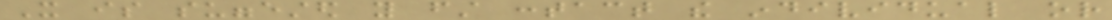It is suggested you first contact the individual or
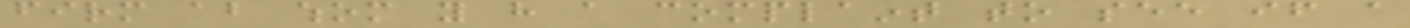firm about whom you have a complaint to see if a
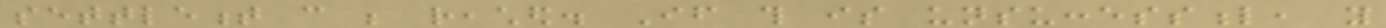settlement can be reached. If this is unsuccessful, you
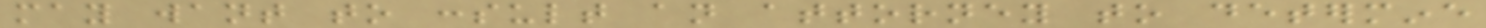may want to consult an attorney to determine
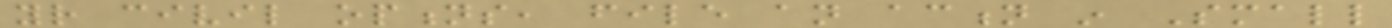your civil options, file an action in Small
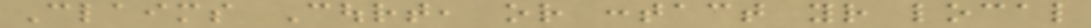Claims Court, or contact your local
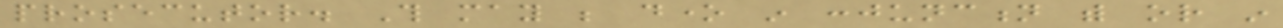prosecutor. This may be done in conjunction with or in
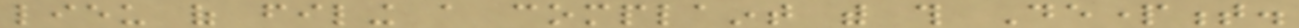lieu of filing a complaint with this Department.
